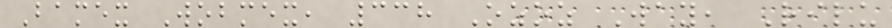Bamex Wobmex, 338 Ozoz Way, Rilu
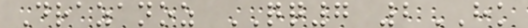Drazanoz QQ7 2HK
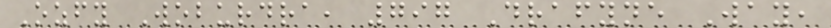Ozfy Woburdra, 797 Drafyne Way,
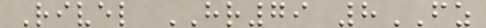Rivel HR79 8FZ
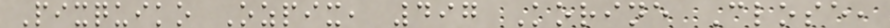Pixquiko Ozpix, 497 Korine Close,
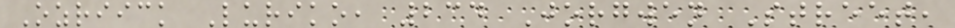Ozriick Luriko, 234 Jorgwen Street,
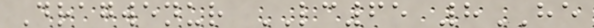Dragwenur LC65 8HE
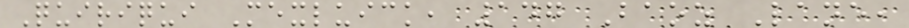Quiriqui Mexluick, 147 Baoz Lane,
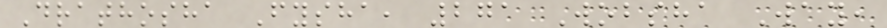Drathosha Fysha, 271 Wobsha Way,
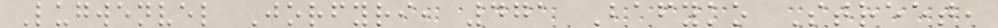Lugwenvel Jorfyri, 471 Bafyko Street,
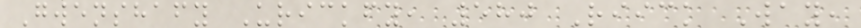Gwenshafy Urickfy, 580 Riick Way,
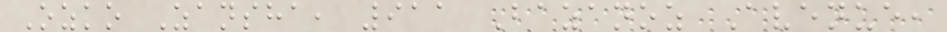Ozko Zansha, 911 Bazanoz Avenue,
